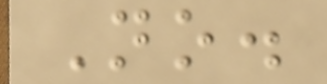No.
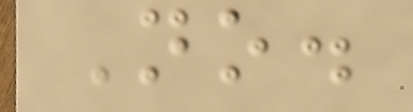No.
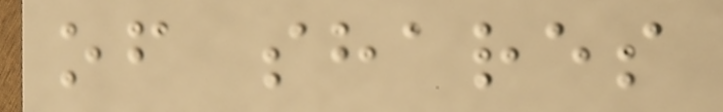of shares
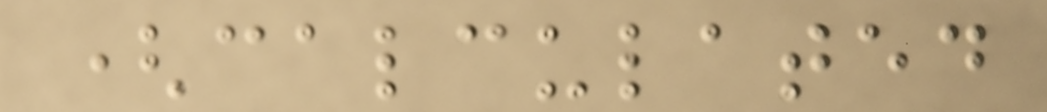(calculated
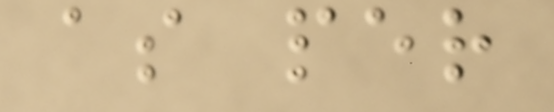as per
